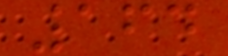164
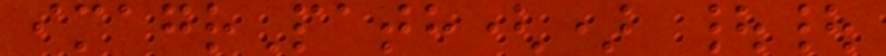imagrPath() ||
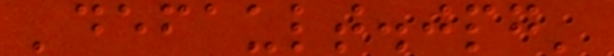'default.jpg'
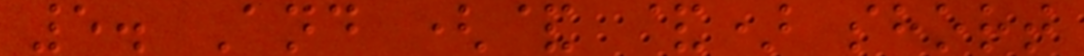5. And (& &) short
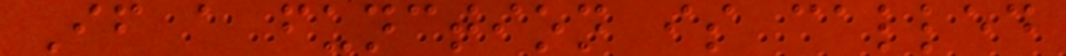If a function is called
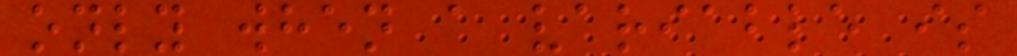only when a variable is
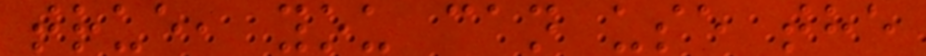true, you can use the
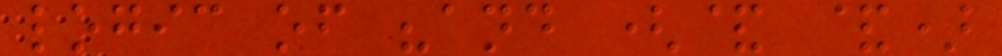logic of "and (& &)
